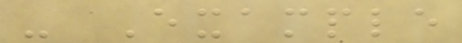- Example
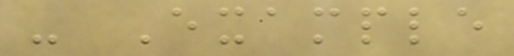- Example
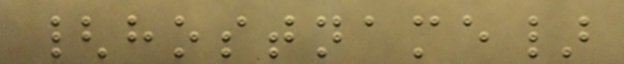{hostname}
